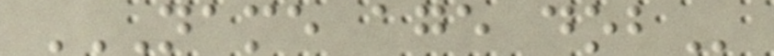NAME AGE DOB
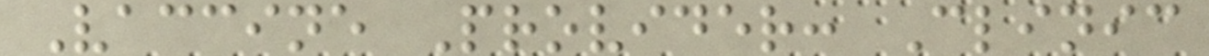Vaccine Provider: Clinic
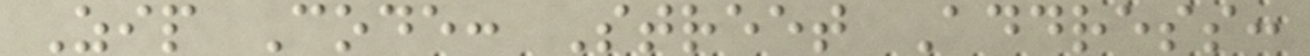Zip Code: Street Address:
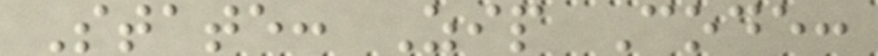State: Zip Code:
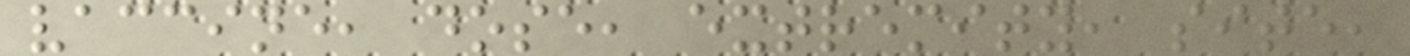vaccine, dose, extremity, site,
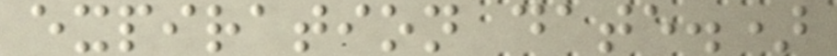expiration date.)
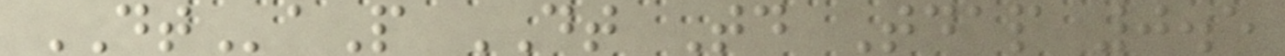DTaP DT Td Tdap 0.5
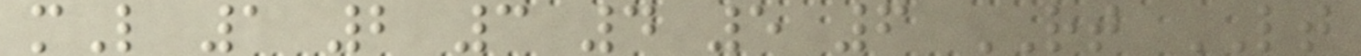mL 1 2 3 4 5 6 RT LT
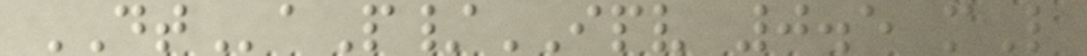DTaP/IPV 0.5 mL
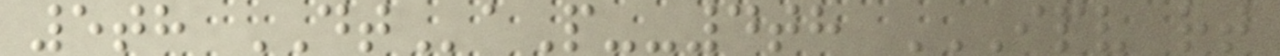5th DTaP--4th IPV RT
